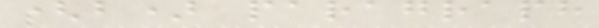(b) paragraph
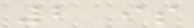2 is
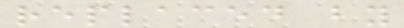replaced by
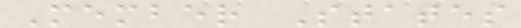Member States
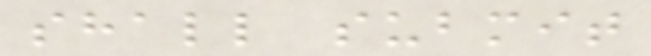shall submit
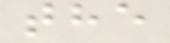the
